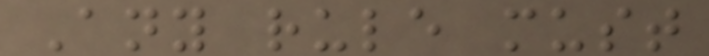Any rule must
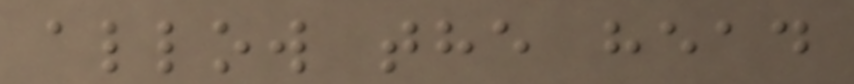allow the head
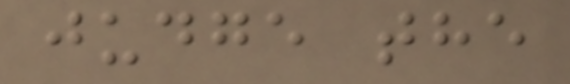judge the
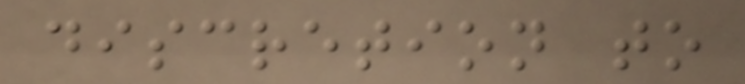discretion to
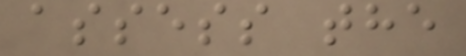assess the
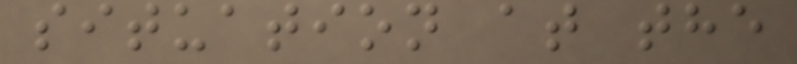situation at the
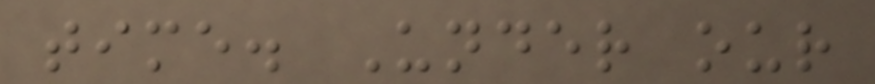time. Under our
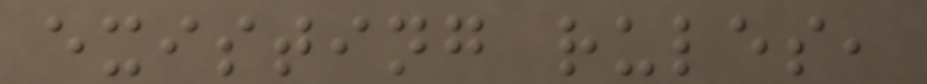existing rules,
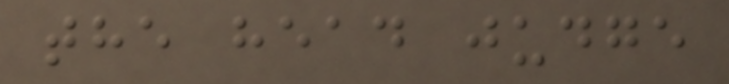the head judge
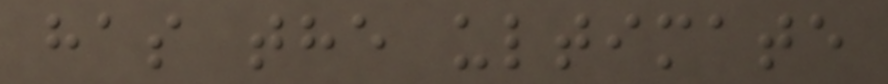has the ultimate
